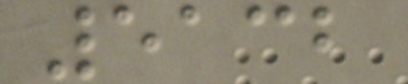5132
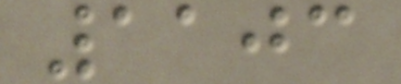1103
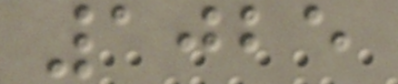1025
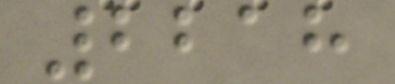2218
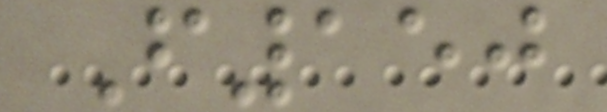F150
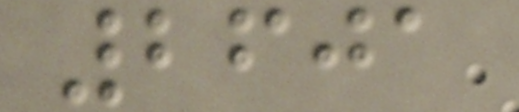2601
